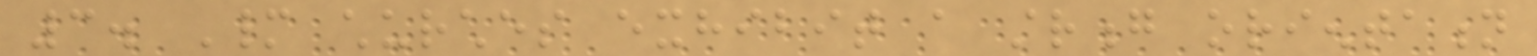3. Many churches exhibit a strong orientation
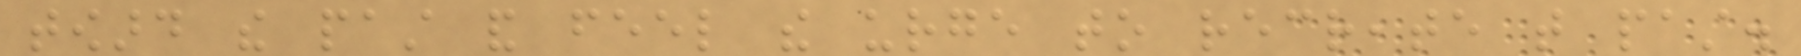toward the past and feel the urge to recreate that past.
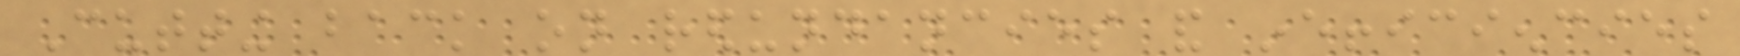Cutting back on redundancies and inefficiencies
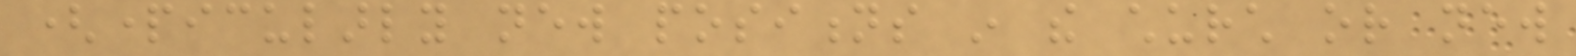(particularly new positions in the church or new
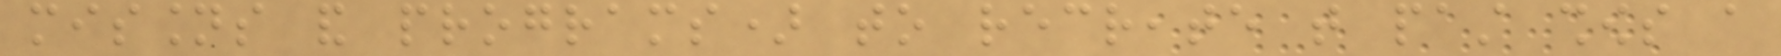missions and programs) to recreate that past shows a
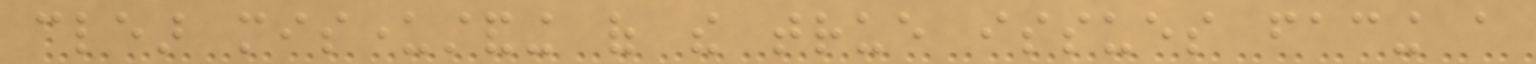clear misunderstanding of the true issues facing a
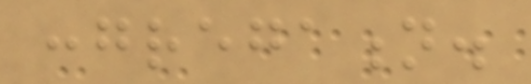congregation.
